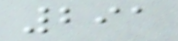291
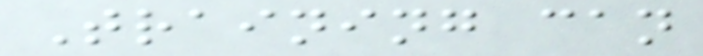Training can
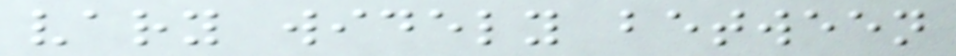vary widely between
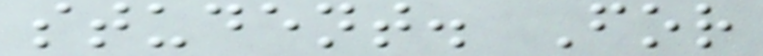student. For
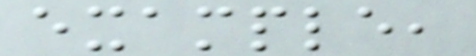example,
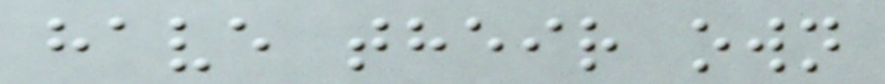have their own
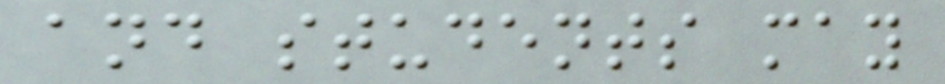and students may
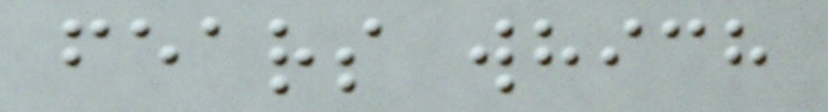fears which
